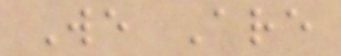We Are
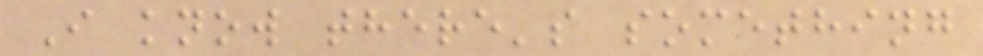I know there's something
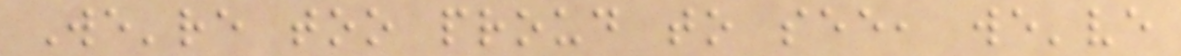We're too proud to see, we've
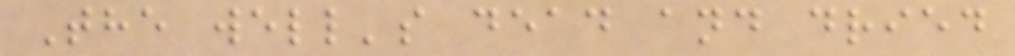The well's dead and dried
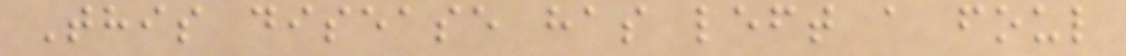This disease has left a foul
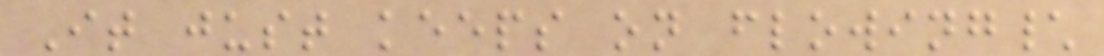It just keeps on flowing\
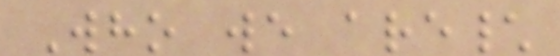Who we are\
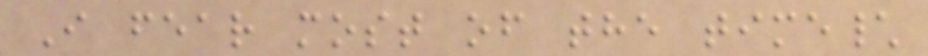I fear most of the time\
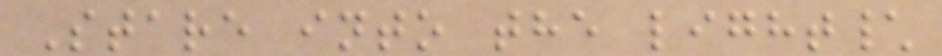Stare into the light\
